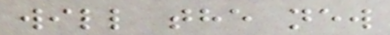will the new
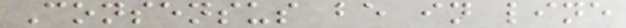Consensus be in line
